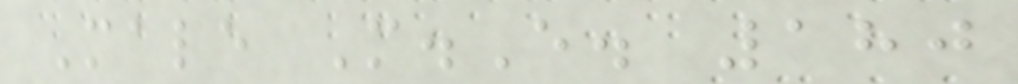Male M.E. 180
